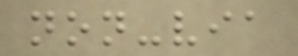non-via
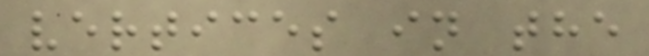vertices in the
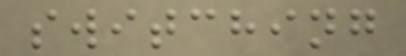switching
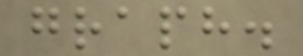graph.
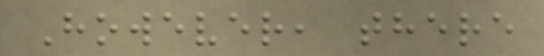However, there
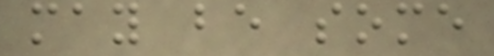may be some
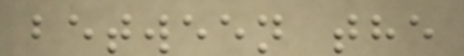between the
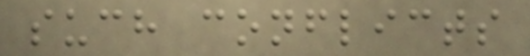such conflicts
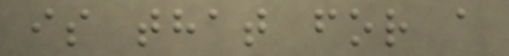is that for a
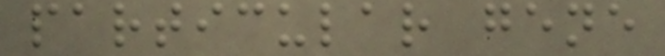particular gene
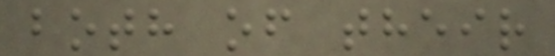both of their
